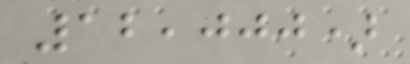12,000)
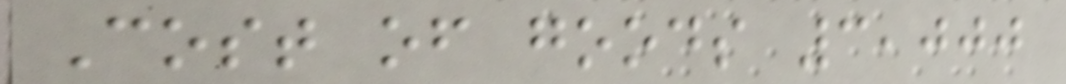Cost of goods 3,000
